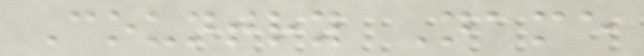Country Name
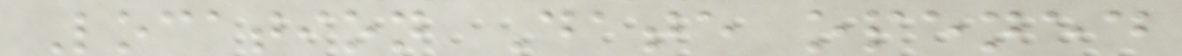Location Date opened
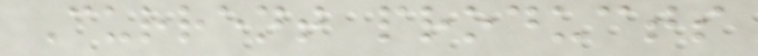Current products
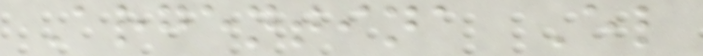Argentina El
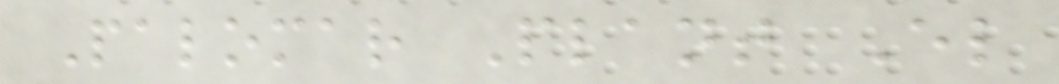Palomar Plant El
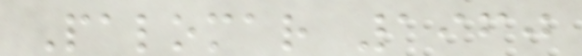Palomar 1960
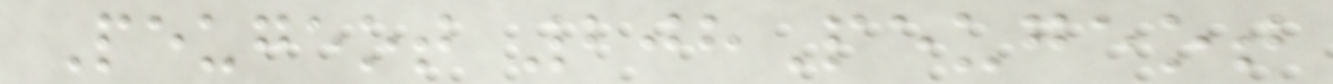Peugeot 208Peugeot
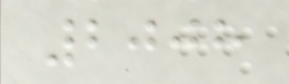2008
